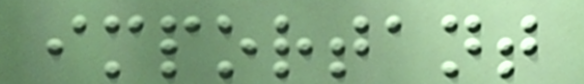important
